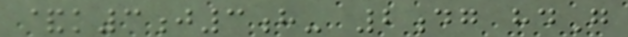&k3j3h- 2dg hdG
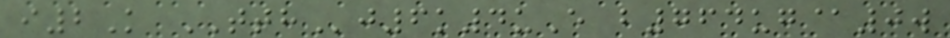i2K TTHj6k4uE b764ug@0w
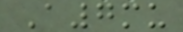A7mu
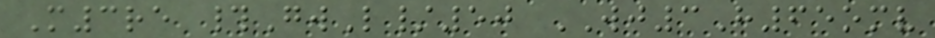M3re #GwL/50 WJ3H65omv
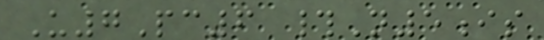U7Pc6 #N5is
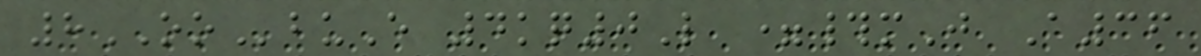8OObuE 4kq0L =#mJ A36
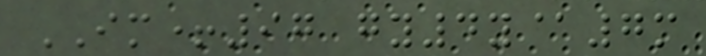IM+97 gy4y@7m
